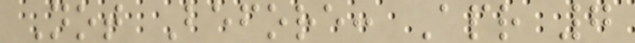Not Before: Apr 7
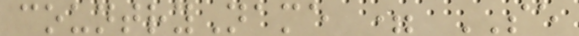countryName = SE
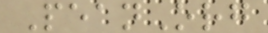PeanOrg
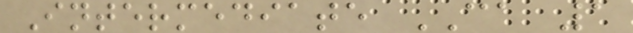Intermediate CA 1
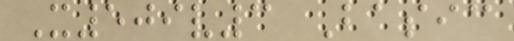X509v3 Basic
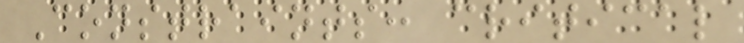Constraints: critical
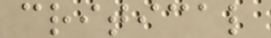critical
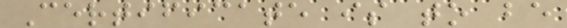Certificate is to be
